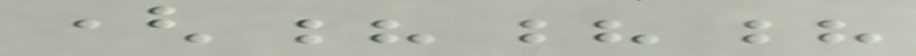(???
